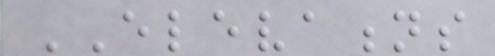ELEVATIONS
